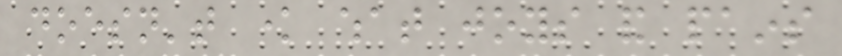doesn't know what joys and pains
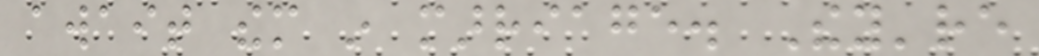await them in marriage. They're
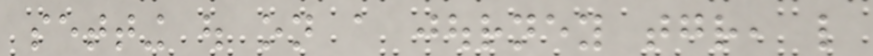setting out on a journey together, like
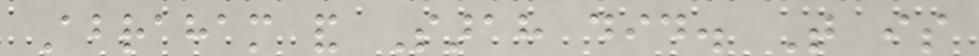Abraham and Sarah did. That is
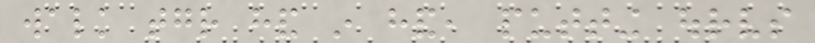walk together hand in hand, putting ourselves
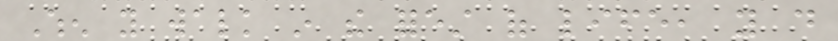When you walk in the forest of life, you do
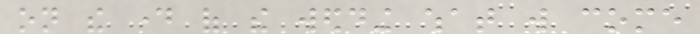on the day of the wedding what will come
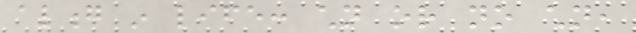along in life: children or no children,
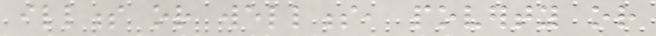illness or wellness, poverty or
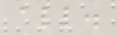all.
